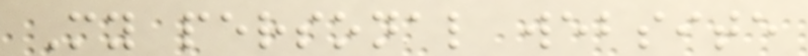My personal website
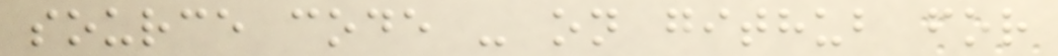source code - on github for
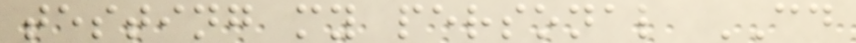testing my personal CD
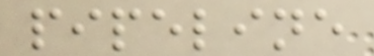pipeline
